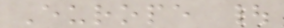Europe |
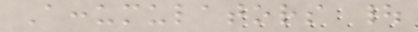Accumulators |
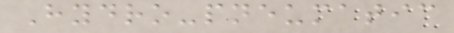Hydro-pneumatic
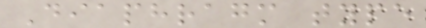Diaphragm type
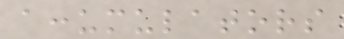accumulators
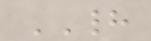HAD
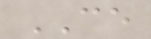CE
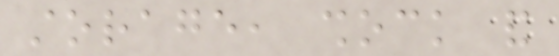storage, shock and
